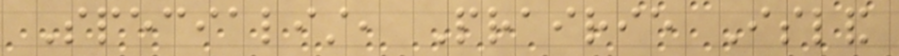Specialist, Prairie Island
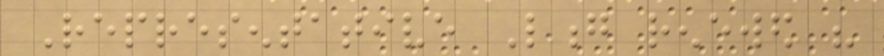Representative Long renewed his
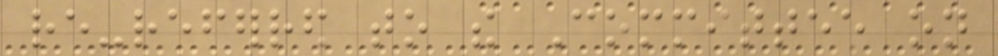re-referred to the Committee on
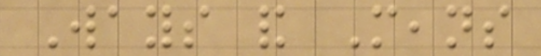Ways and Means
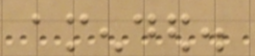amended.
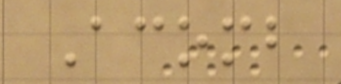Acomb
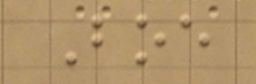Boe
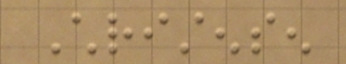Christensen
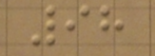98
